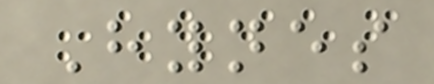Hynes
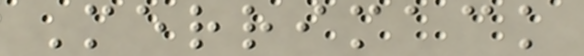Merrimack
